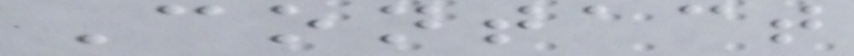Contact
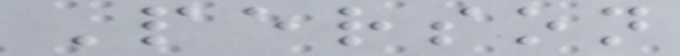Person
